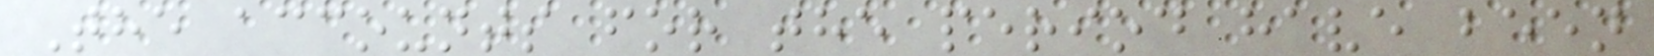The accounts for the period have been
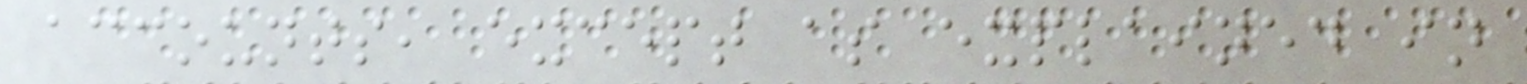accounts, except as explained in
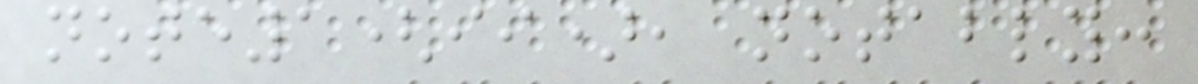note1(ii), notably:
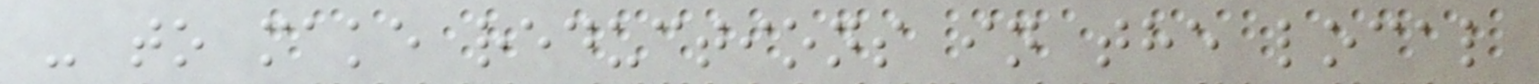- to make reductions in the local
